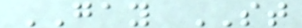GAY ST
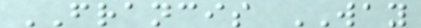FRANCIS WAY
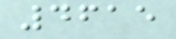4615
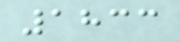1833
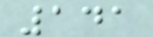141
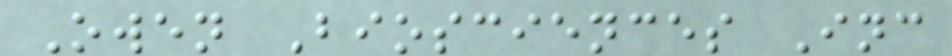Owen Biosciences Inc
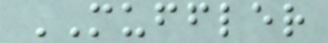MUFFLER
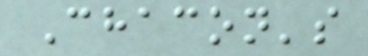Chacon's
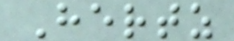Hertz
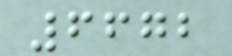6672
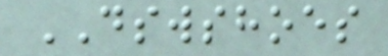DSWSHOES
